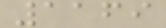1169
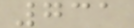731
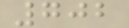702
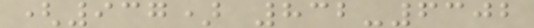(937) 832-6302
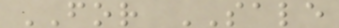FOR SALE
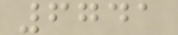6741
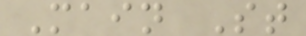Main St
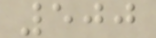500
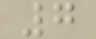7
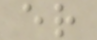er
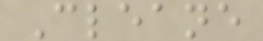Cleane
